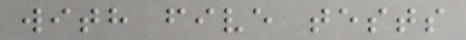with five tests
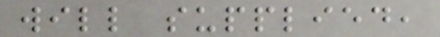will supplied,
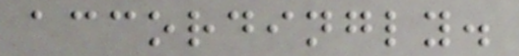accordingly.
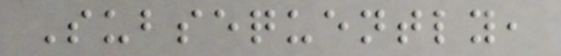Subsequently,
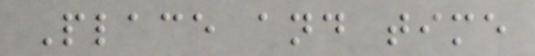Place and time
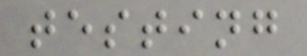testing
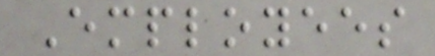Employees
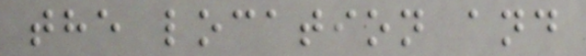the location and
